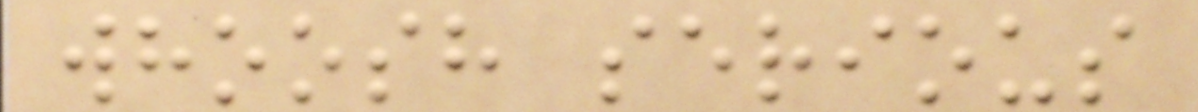whoosh serious
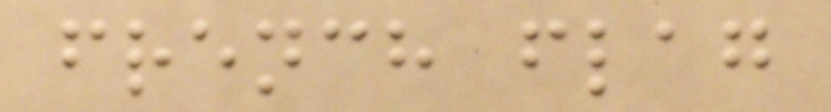french flag
